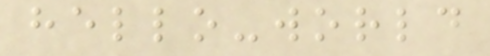hello-world
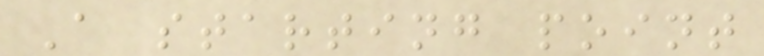A starting point
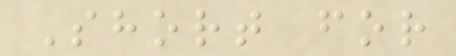Short for
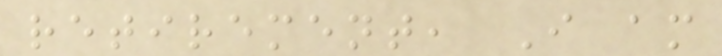retirement, I am
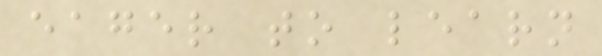eager to learn
